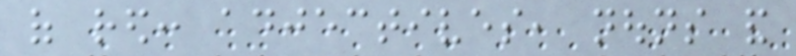of red: adjectives, nouns and
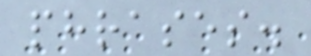phrases.
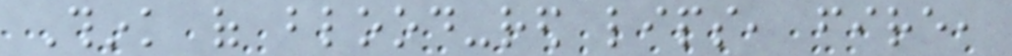Think of blood-red lips, fire,
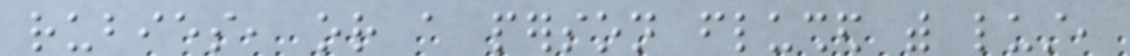rubies, or a person flushed with lust,
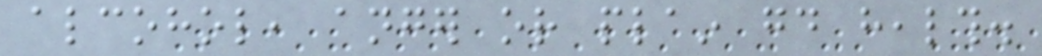alcohol, anger or plain good health.
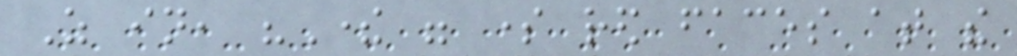As in, "There were some red faces at the
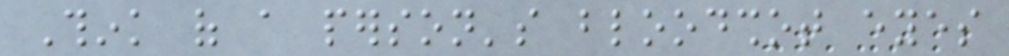Think of a person's bloodshot eyes
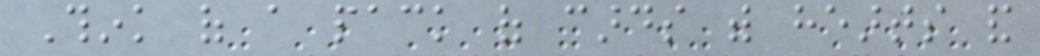Think of a pack of cards with hearts and
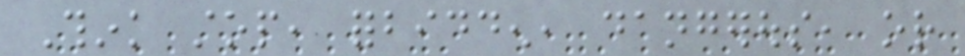Think stop, forbidden, dangerous, or
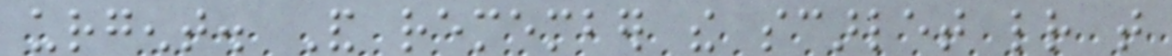urgent. And remember the scarlet letter that
